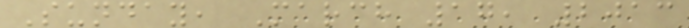Sunday, March 17, 2013
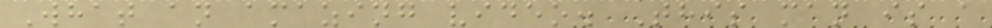What an amazing video. This man is a
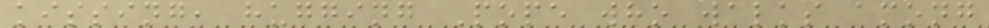kissing, hugging Pope who walks among
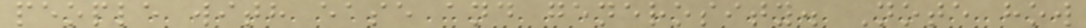people with ease and generosity. Note how
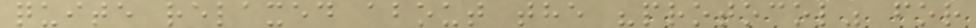quite relaxed about the "protocol" for
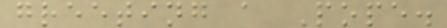greeting a Pope.
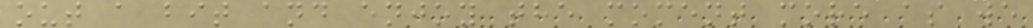out a bit and enjoy the moment more as we
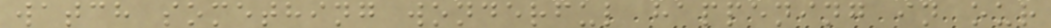watch something wonderful happening in our
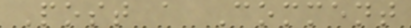Post a Comment
